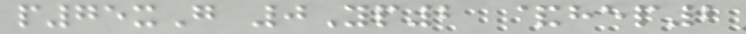p75xG 0Yp2 &hep2
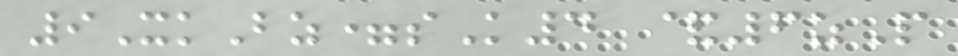9XkBz=sK4 &6zP
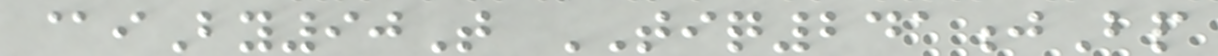@iBy90T TIQ241jBp
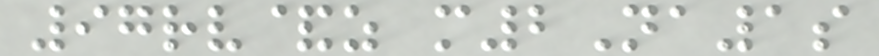97rv&z m2Na1s
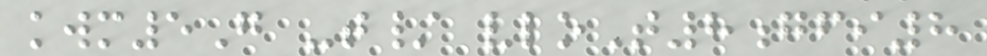kwm5G -t/ vloT8gfi8
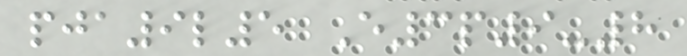pja9l5 E3p9-8
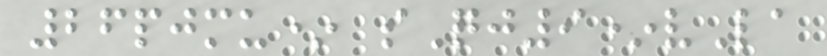26pjmu* sQj9*vLa
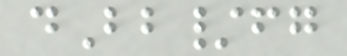dBb/fg
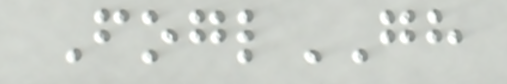FoglGH
